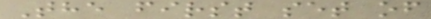The first set of
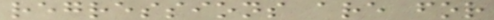regressions are for
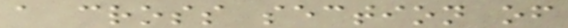a cross section of
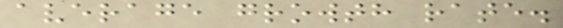average growth rate.
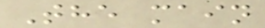The main
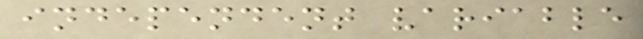independent variable
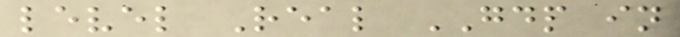level Real GDP in
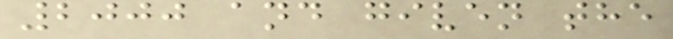2000 and given the
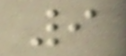9
